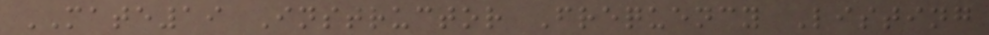MATE19 Instructor Frequency Listing
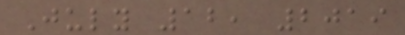July 12, 2019
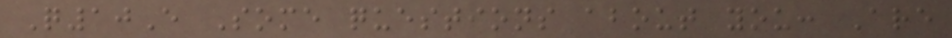Q10E Some questions about you: Are
